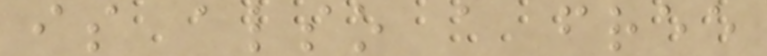is also a free
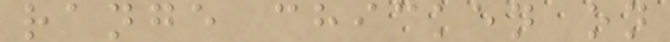range chicken on
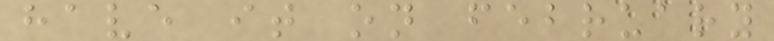have it on february
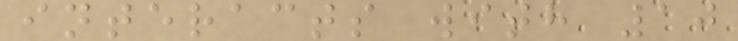interacts with 10
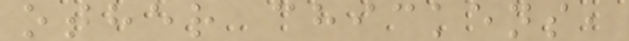other chickens,
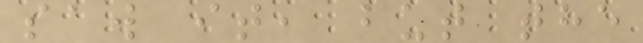saw it, but the
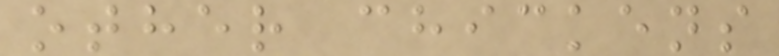other chickens
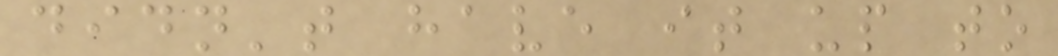didn't have it up to
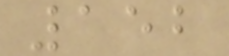152
